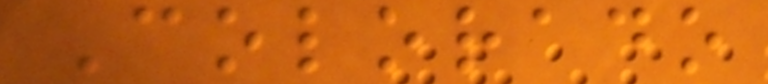Colorado
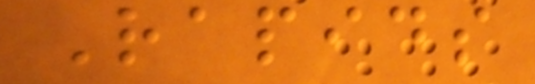Rapids
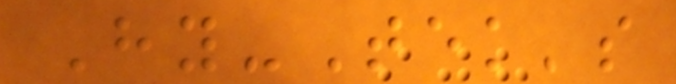Hy-Tek's
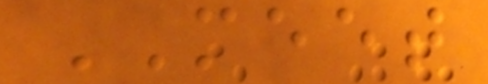MEET
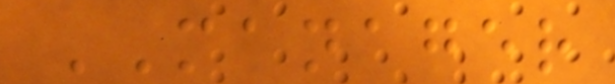MANAGER
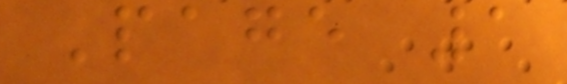Page 1
